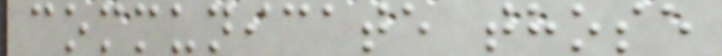communicate those
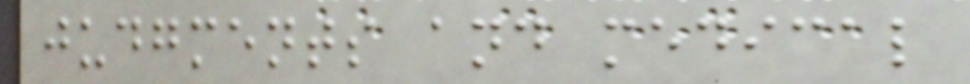judgments and medical
